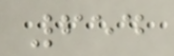654
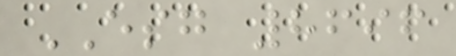ESG 8696
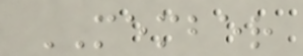MEMBER
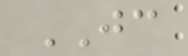JC
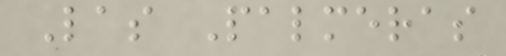Las Palmeras
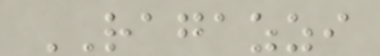RAGAZZI
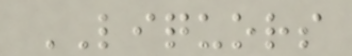LIQUORS
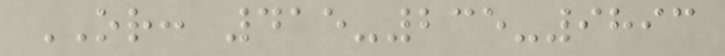OR: 415-235-9893
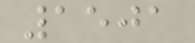1501
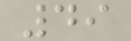49
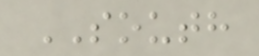SOUTH
